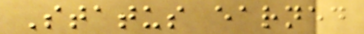Status earned
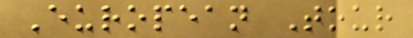European Tour
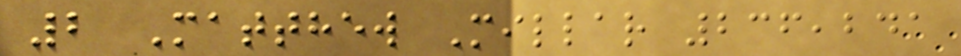2 Matthew Millar 236,241
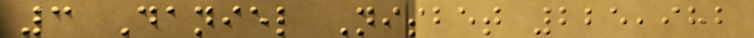3 Daniel Nisbet 225,982
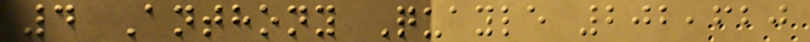4 Anthony Quayle 202,620
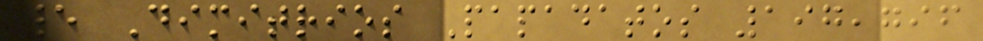5 Dimitrios Papadatos 197,796
